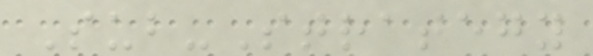Sub-Strategy
